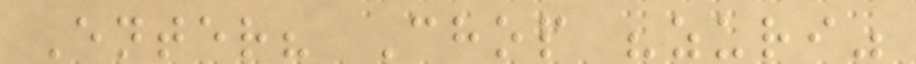Enter? Chop "zuri"
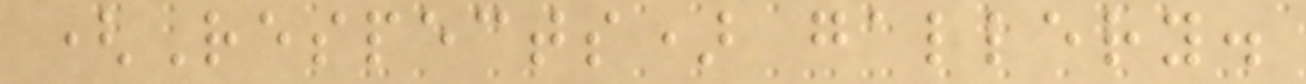(Respects) gallery.
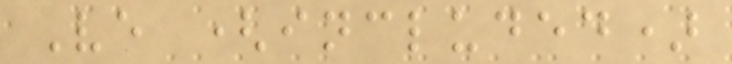Ve (included)
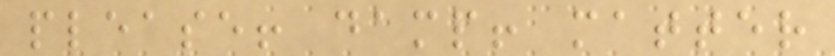please! damp! matter
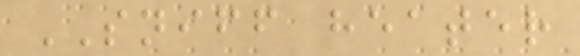SNIFF heater
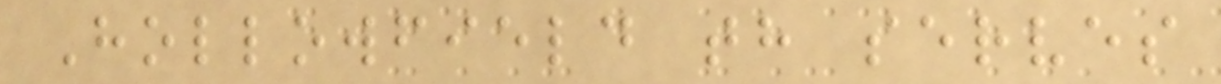Hollowfield th serves
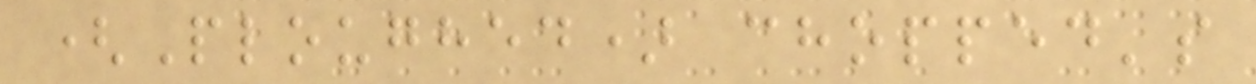(Ploughed) chopped's
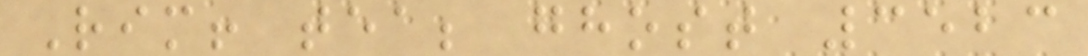Rim! tea; ghost 3523
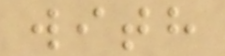with
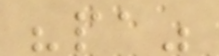"pa"
